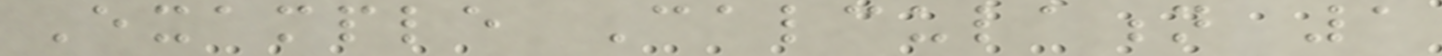Example Calculation 1
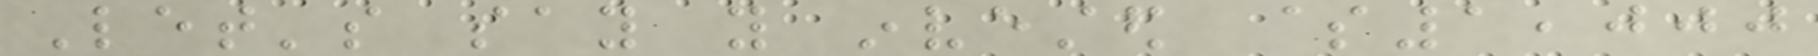Let's say you invested $1,000
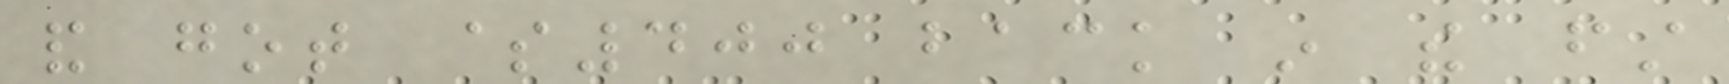and got $400 back in the first
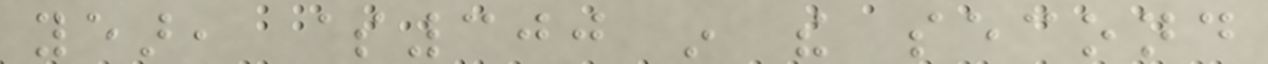year, $300 in the second
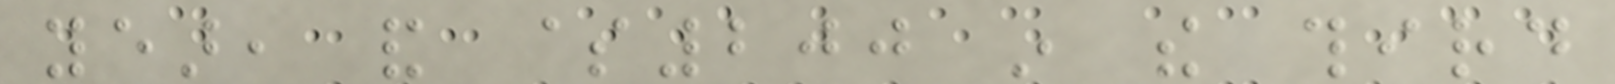year, and $200 in the third
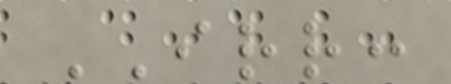IRR:
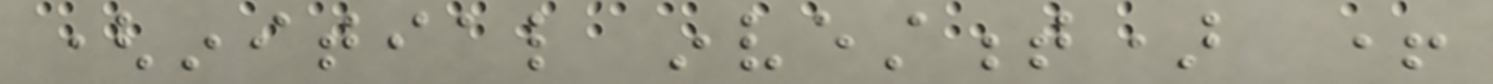(initial investment) +
